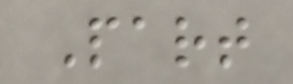Part
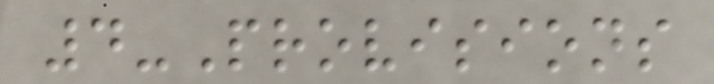4-Provisions
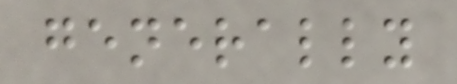generally
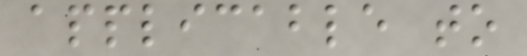applicable to
